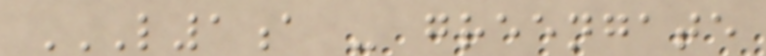L1A - GREENGATE
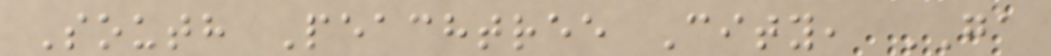South Peachtree City, GA
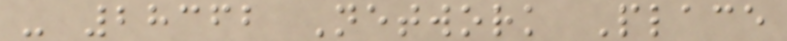- 28362 Network Place
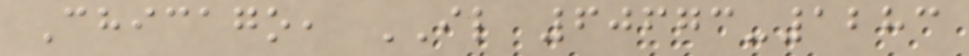Chicago, IL 60673-1283
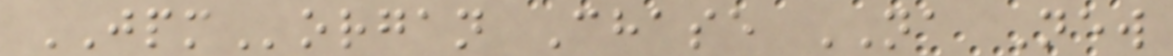JPMorgan Chase NA New
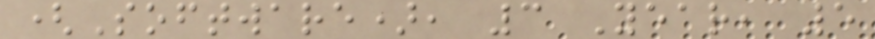(Software), 3 Year, 5
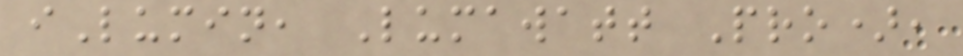iLumin, Lumawatt Pro),
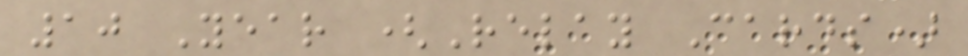10 Year (Relay Cards)
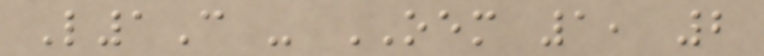L1C - OEM 1, 2
